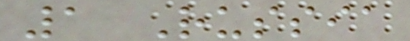1 Russia
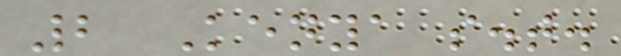2 Kenya s.t.
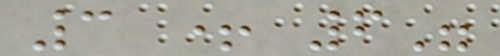3 + 6"
